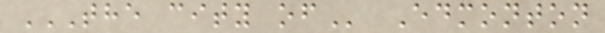THE CITY OF Edmonton
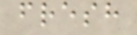fresh
